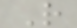R
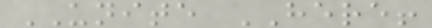UNITE HERE!
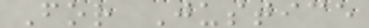For Justice
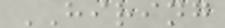HIRING
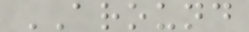AROUND
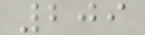209
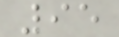95
